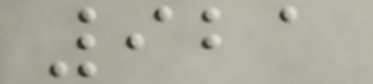921
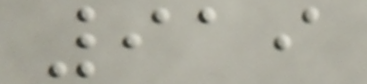919
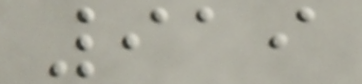919
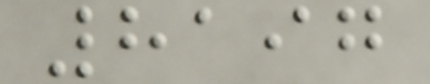8197
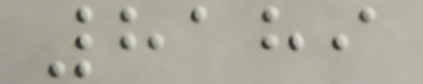8189
